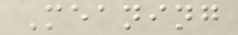Meaning
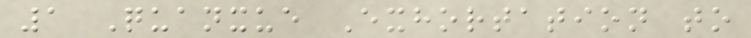1 Quanxue Exhortation to
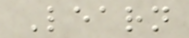Learn
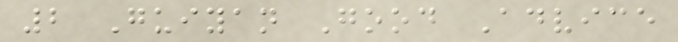2 Guiyan Good Advice
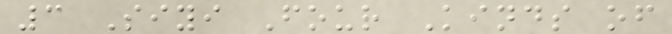3 Siyi Four Kinds of
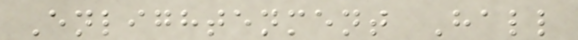Enlightenment Hall
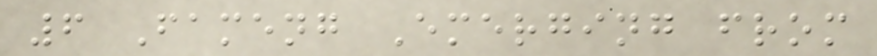6 Fameng Emerging from
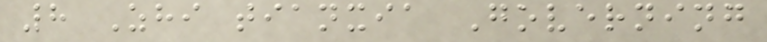8 Zhi tianxia Governing
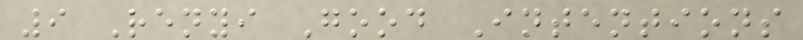9 Renyi Good Intentions
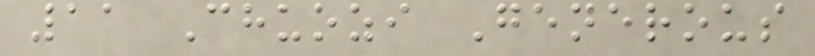11 Chuozi Generous
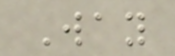Way
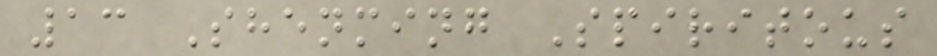13 Shenming Spiritous
